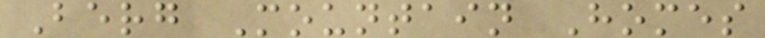Berg Mountain Homes
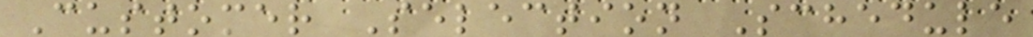Customer Selection Schedule
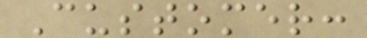Customer:
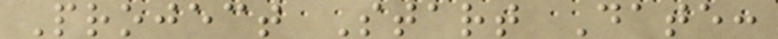Project Start Date:
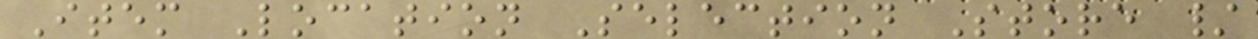Item Location Selection Store /
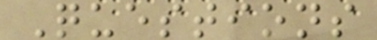Questions
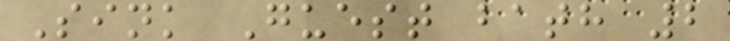Sink Guest bath 2
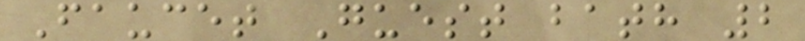Faucet Guest bath 2
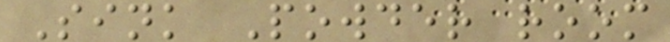Sink Powder room
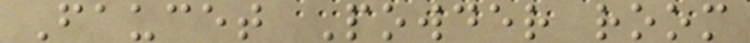Faucet Powder room
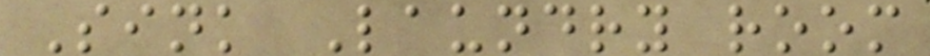Sink Laundry room
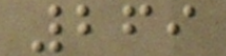269
